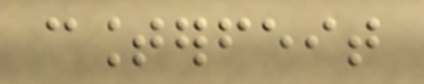counterfeit
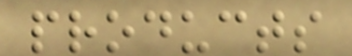products
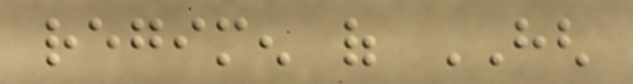regimen of HGH
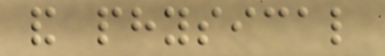and physical
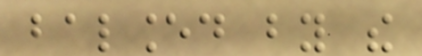balanced by the
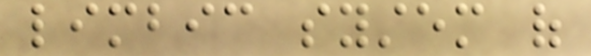limbic system of
